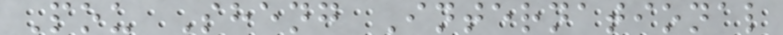Pou Sheng International
